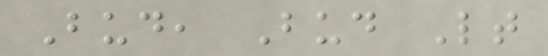Bud, Bud Lt
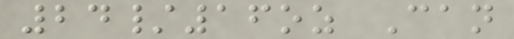24/16oz Can
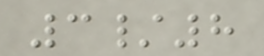3/8
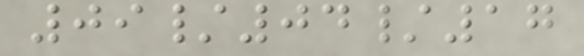09/04/17
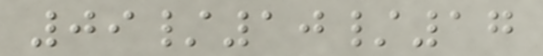09/10/17
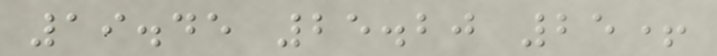19.45 25.20 25+
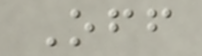Off
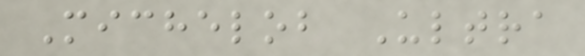Michelob Ultra
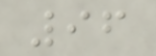96
